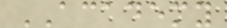ACADEMY
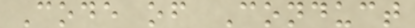Code of Conduct
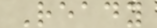Ready
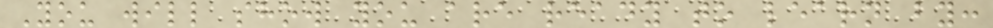You will show you are ready to learn by:
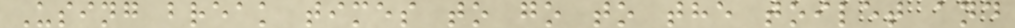Using break times to go to the toilet and
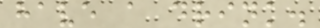have a drink.
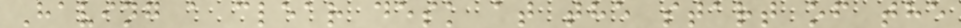Having a clear desk at the start of the
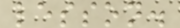lesson.
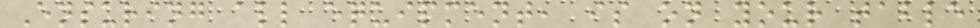Ensuring all equipment, is on your table
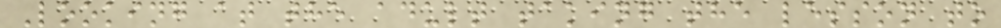Looking at the adult taking the lesson to
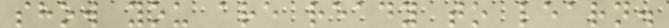show you are ready to learn.
